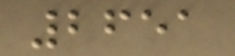2651
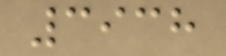3938
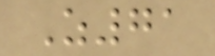Z71
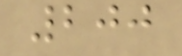200
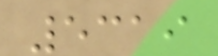5319
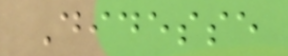Didesse
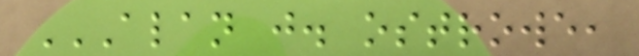ALAN J. OSTROWE,
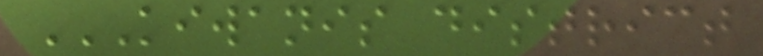KIWANIS DISTRICT
